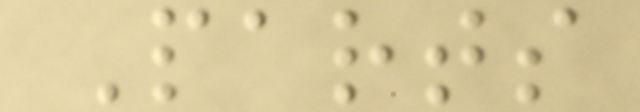Parts
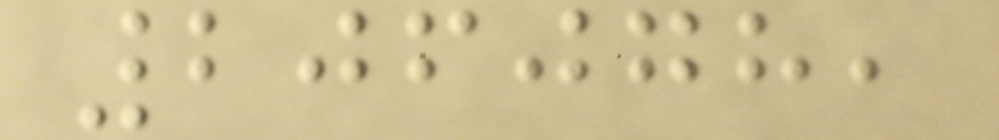206078,
